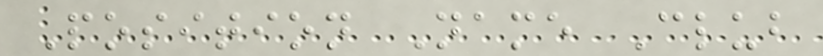Position Name Club
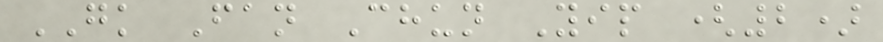GK Fan Chun Yip (2)
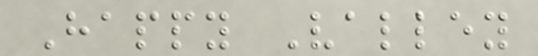Happy Valley
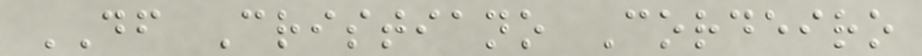DF Cristiano Cordeiro
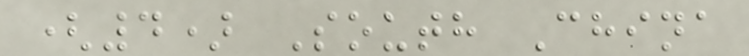(4) South China
